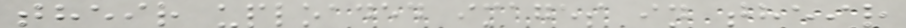their uploaded images in their
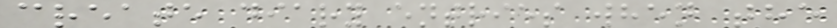create diary entries when the
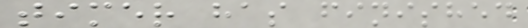timer has finished
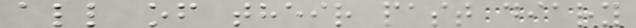all of their past diary
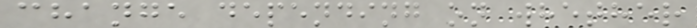change depending on whether
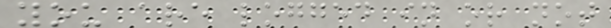you are logged in or not
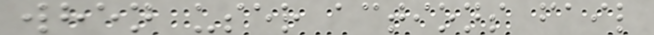when user actions fail
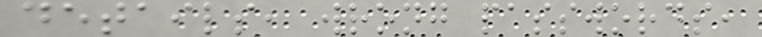details, wrong passwords,
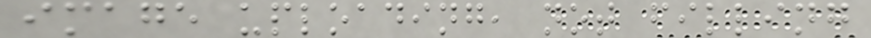image uploading, not filling
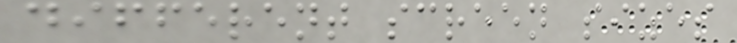different screen sizes
